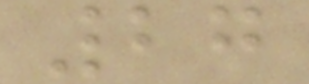27
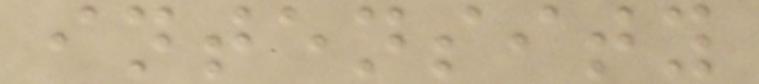intensity
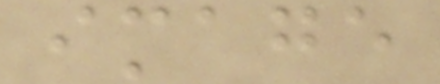image
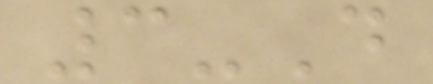3-D
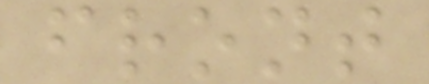front
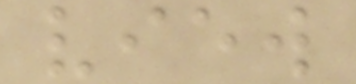view
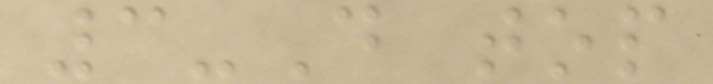3-D top
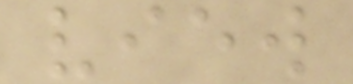view
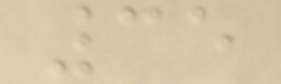35
